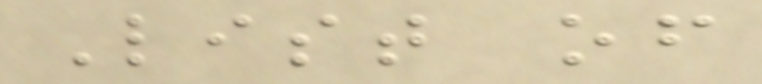List of
